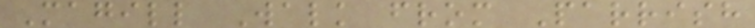Magill Walk from Parrish
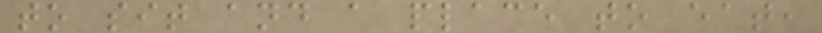to sit and a place to eat,
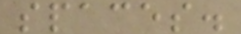spaces.
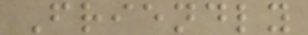Friendly
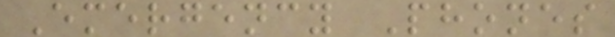Emergency Phones
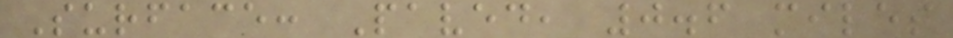Surface: Paved, 0.6 miles
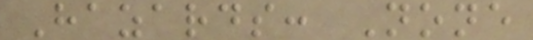Hazards: None
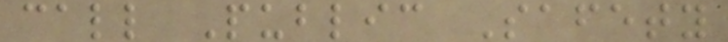call Public Safety
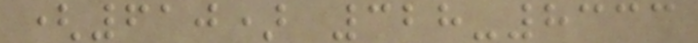(610) 328-8333
